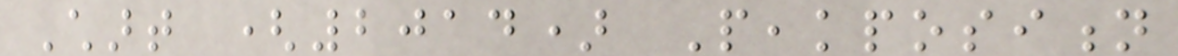Chart (2014) Peakposition
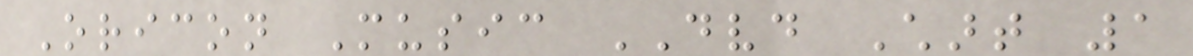Oricon Music DVD Chart 1
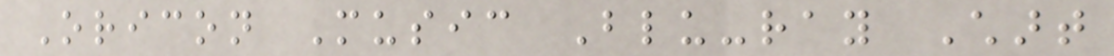Oricon Music Blu-ray Chart
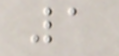1
